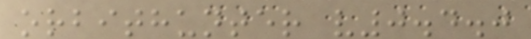orbithunter v0.4.0
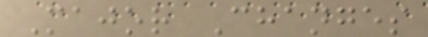Major Changes
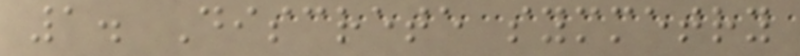1. Discrete symmetry
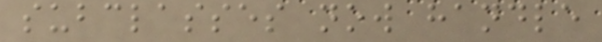subclasses now handle
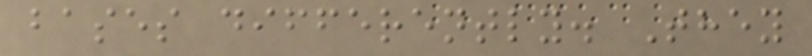bases differently. They
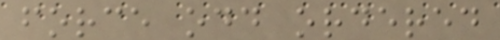force odd ordered
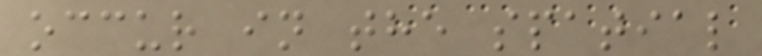occur in the spatial
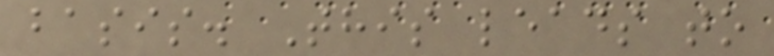basis. This leads to
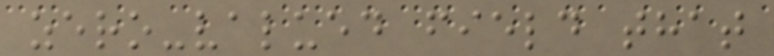zero-valued field that
